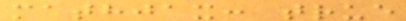mathjax: true
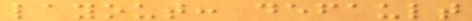layout: default
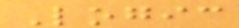Logic
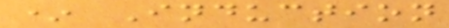* Induction
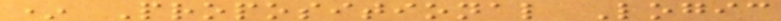* Propositional Logic
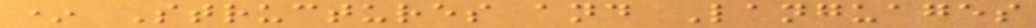* Structures and Languages
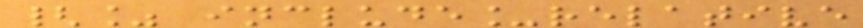{% include_relative
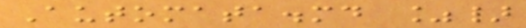Automata.md %}
